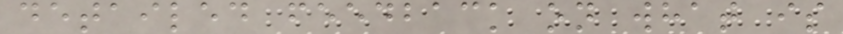detailed feedback on what is
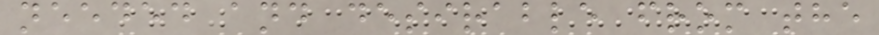needed and desirable from the
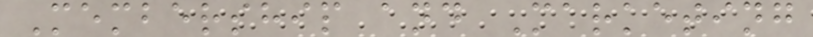Membership and Marketing
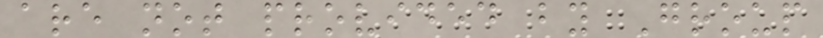are not provided by Group
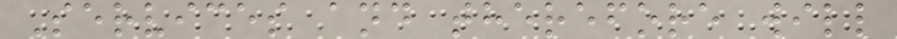Services and therefore will
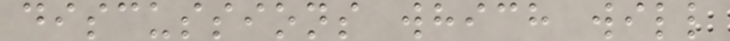discussions which will
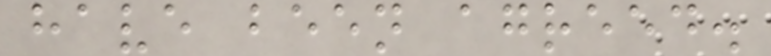have been agreed.
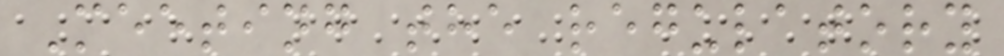Meeting the regulatory
